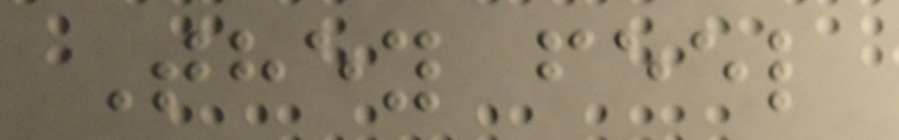They feel
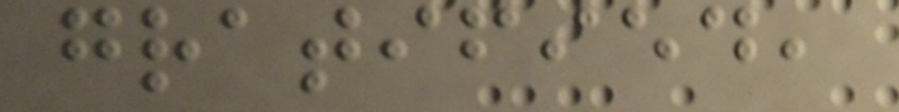gratified,
